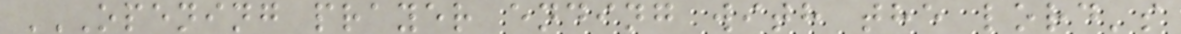OPENING PRAYER ENDING WITH THE LORD'S
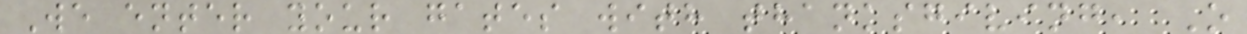We enter your gates with thanksgiving, O
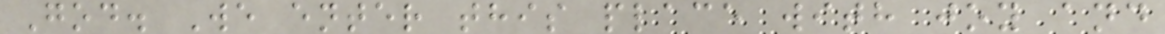God. We enter this place with joy and
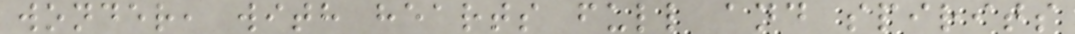wonder, with hearts full and spirits
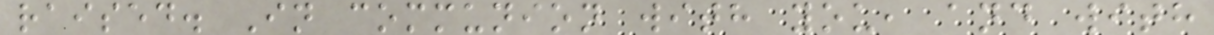raised. In communion with you, and with
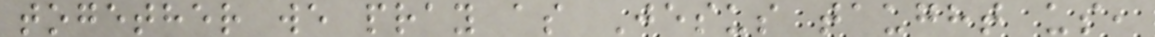together we pray as Jesus taught us,
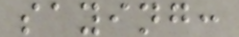saying:
